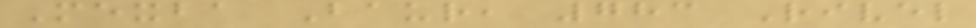Mexba Baur, 783 Rivel
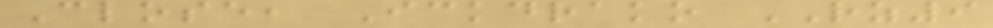Close, Ickdrako RZ9
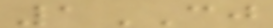1CJ
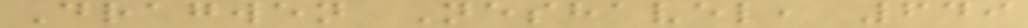Dragwen Neshavel, 649
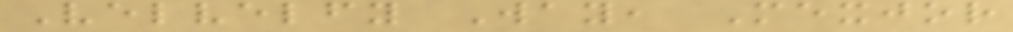Velvelfy Way, Mexjor
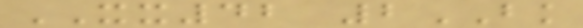XX42 2BK
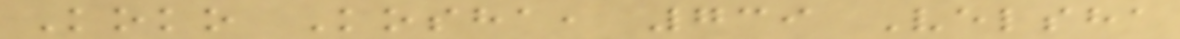Koko Kosha, 739 Velsha
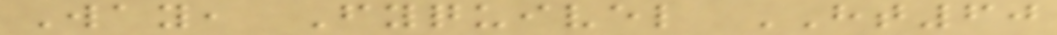Way, Fyquivel HT60
